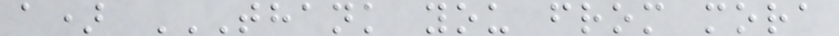a) THANK YOU FROM MORA
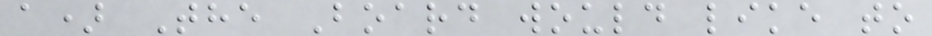a) The Board would like to
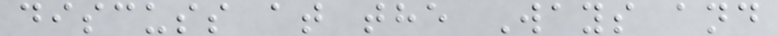discuss at the Ways and
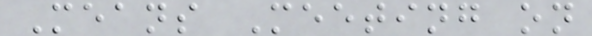Means Meeting on
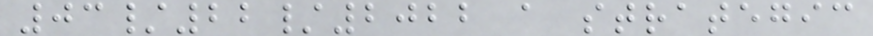03/22/2022 a strategic
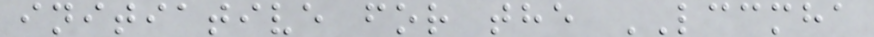initiative for the LCCMHA
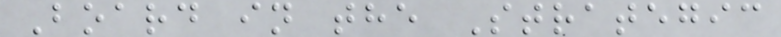Board in the Strategic
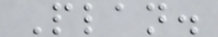Plan.
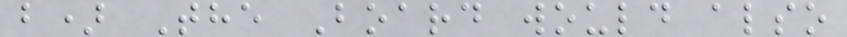b) The Board would also
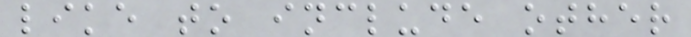like to include other
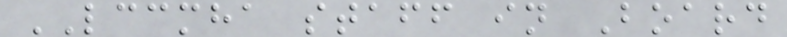LCCMHA staff in Board
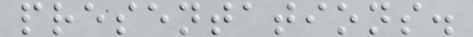presentations.
